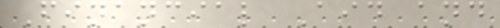Financial Aid and
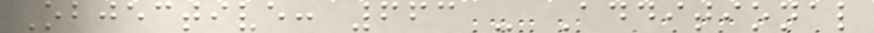Objective: 663 - Additional
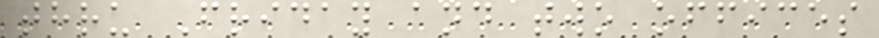thru Friday and two offices
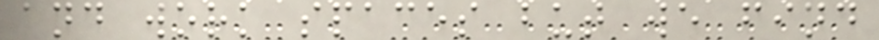and work spaces but we find
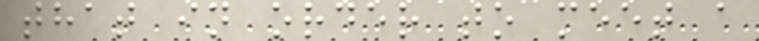that in order to meet a
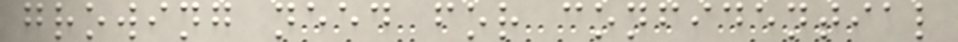growing need for confidential
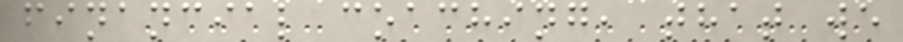financial coaching, that we
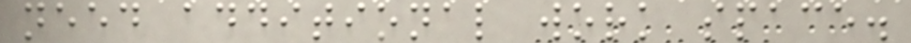need additional work space.
